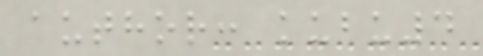author: kubu4
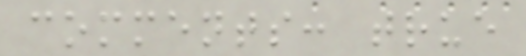comments: true
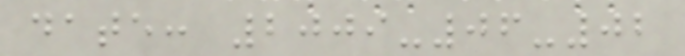date: 2009-06-02
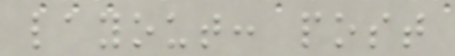layout: post
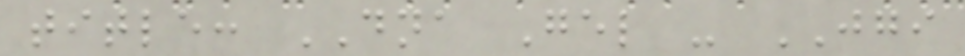title: DNA Gel - JGI
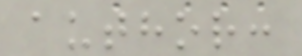author:
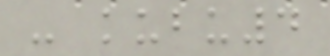- kubu4
